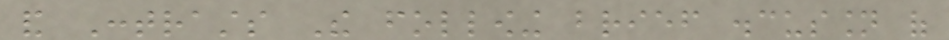and Contrasts The following brief discussion of
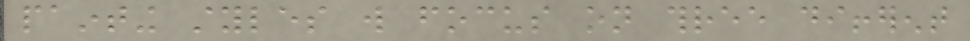painting styles will focus on three different
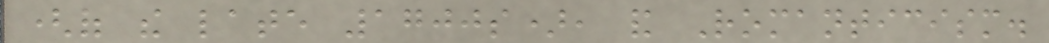(of the late 1700s), and Romanticism.
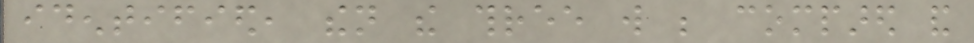identified, then the three will be compared and
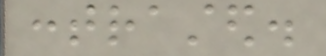contrasted.
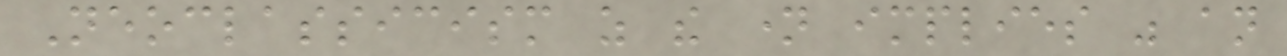Neoclassicism as the name implies was an
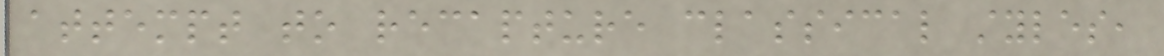attempt to recapture classical styles,
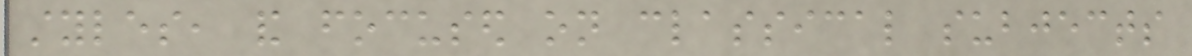styles, and focused on classical subjects
